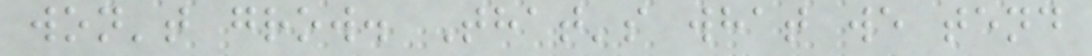won't grow. That's what we tend
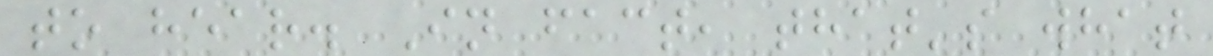to hear. In fact, that's what
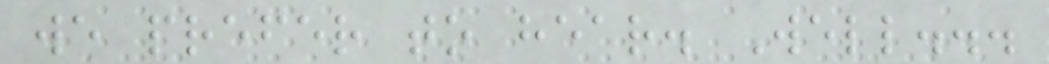we prefer to hear. Well...
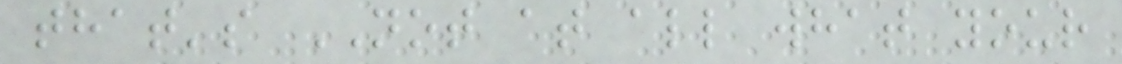that's NOT at all what your
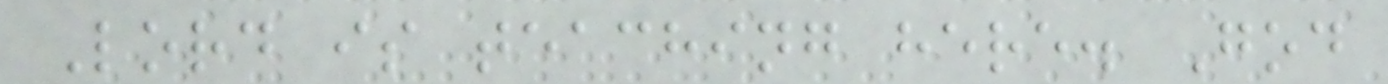Lord is teaching here. God
